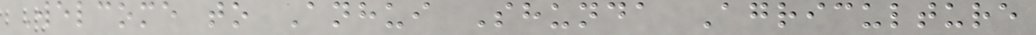Welcome to Anhui Shunda Agriculture
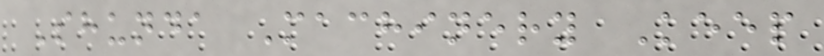Shunda Machinery Keep
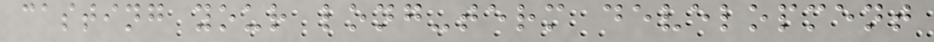casting your long-term development
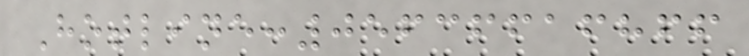Hotline:05636616866
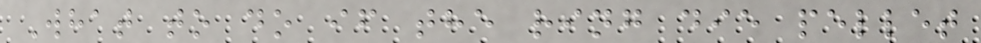What to do if the ring die pellet
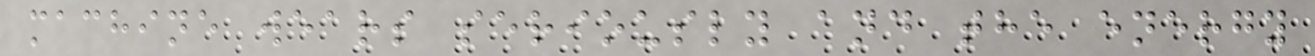machine wears seriously and the energy
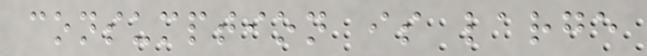consumption is large
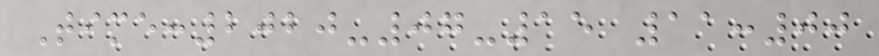Time:2020-07-15 11:00
